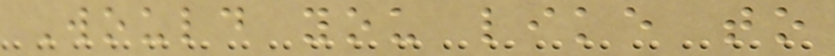Would you like to
